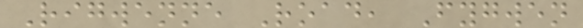Rigwenne Road, Fygwen
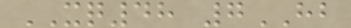XQ48 7HB
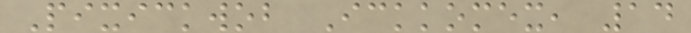Pixickwob Ickkomex, 14
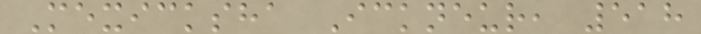Mexicksha Ickneur, 518
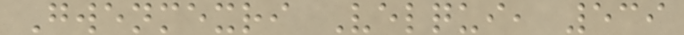Gwenmexri Velqui, 539
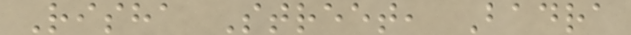Risha Street, Badra
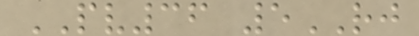PV36 5RJ
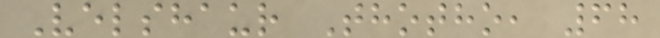Velshaur Thotho, 68
